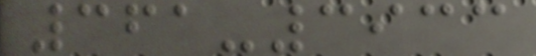361-3933
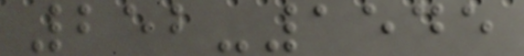252-1545
